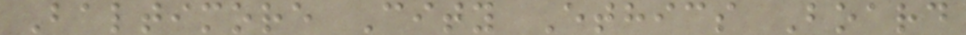Baltimore City Ethics Board
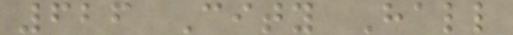626 City Hall
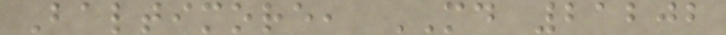Baltimore, MD 21202
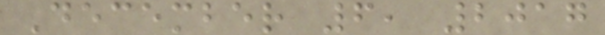December 6, 2017
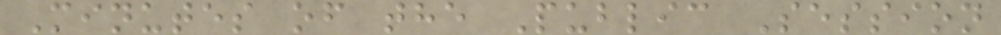Minutes of the Public Session
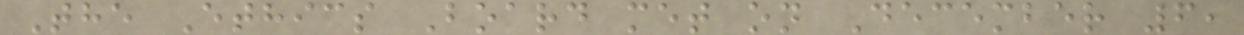The Ethics Board met on December 6,
